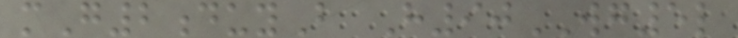mG2duyB H90WG5l
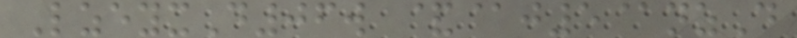LzeyxD06w &@j5@nzD
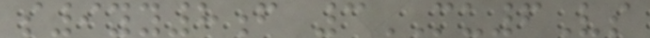s9yy8f 3MU6Vs
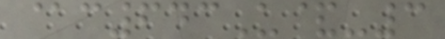@c643U&-3
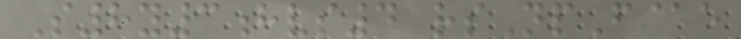S8y3hvs4 rsNpF@e
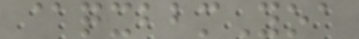@qxbbmYoa
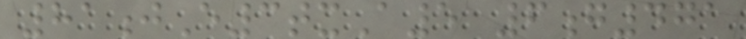81jE3txA5 6g471
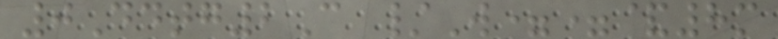0Ddtg2C /W==&8m
